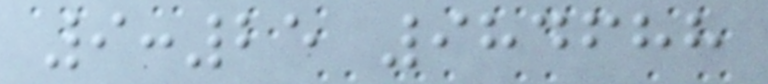9:25 984688
